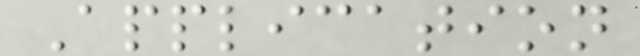Application
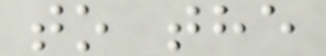to the
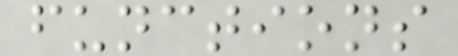functions
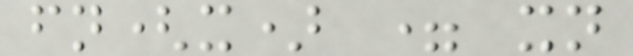fn(x) = xn
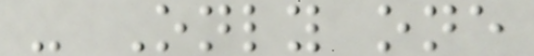- Only one
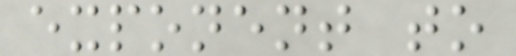exponent to
